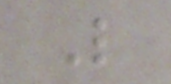L
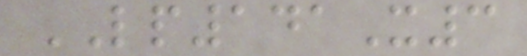LP141X3
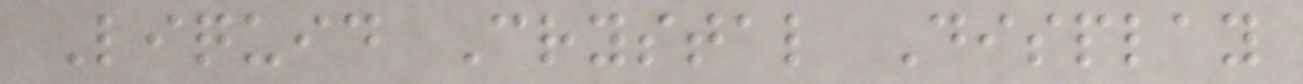Liquid Crystal Display
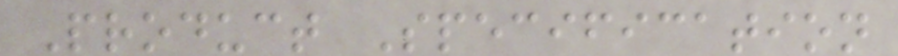Product Specification
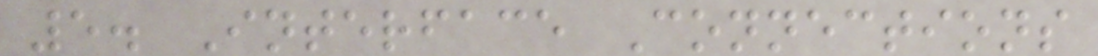5. Interface Connections
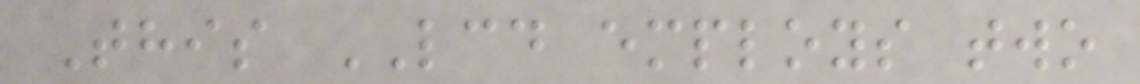This LCD employs two
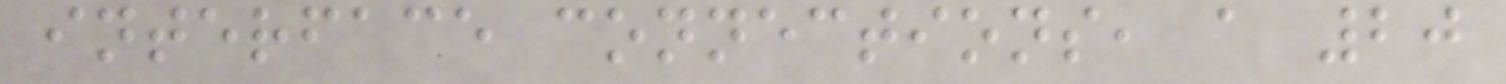interface connections, a 20
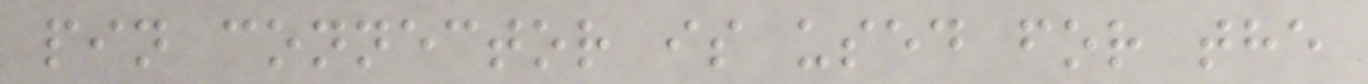pin connector is used for the
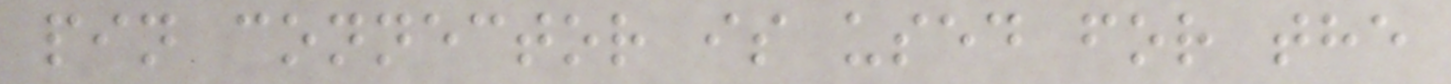pin connector is used for the
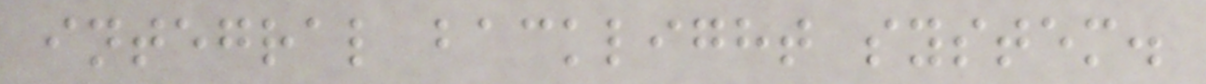integral backlight system.
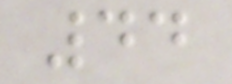44
